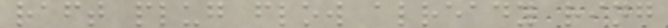raft plug flow already ring
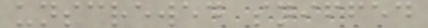unscrewed sniffed
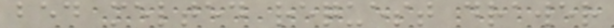bed melted request drawer
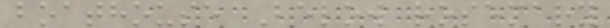boathouse Below rosemary
